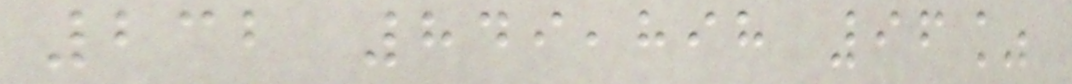232 849,898 96%
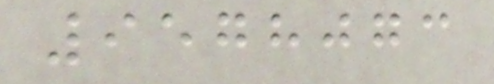9578073
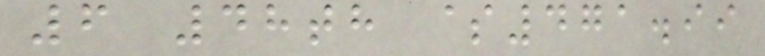6 48th $471.99
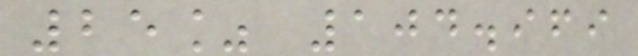25% 104.969
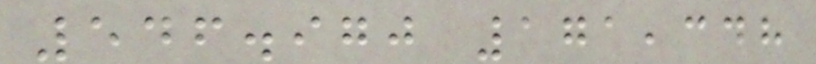546.970 171,348
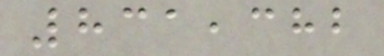831,382
